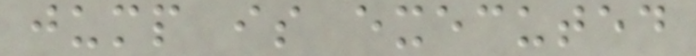jump is executed
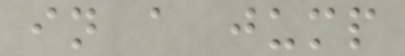in a jump
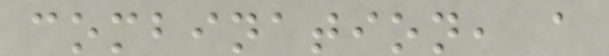combination, a
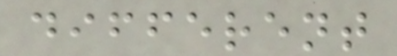different
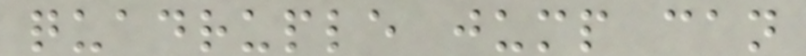quadruple jump can
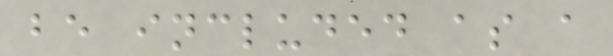be included as a
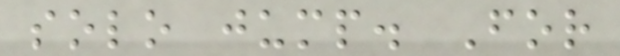solo jump. For
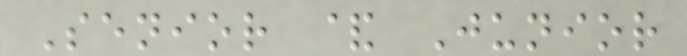Senior & Junior
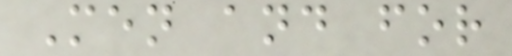Men and for
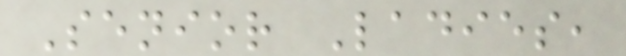Senior Ladies,
